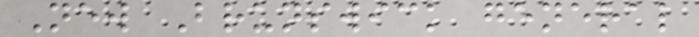New Brunswick general
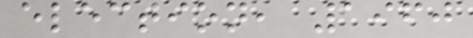election, 1960
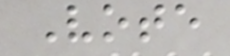Vote
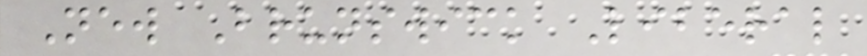New Brunswick Liberal
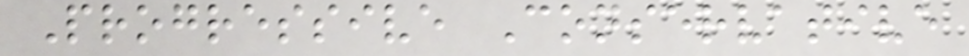Progressive Conservative
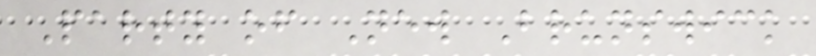Party of New Brunswick
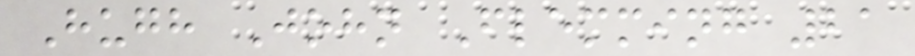Hugh John Flemming 21
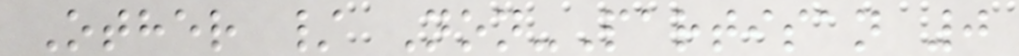Other / Non-Partisan 0
